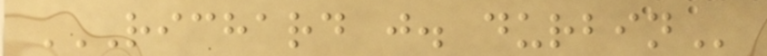RICHARD J. DURBIN
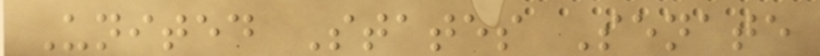United States Senate
